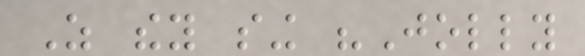As they sing "Jolly
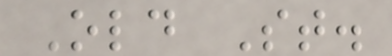Old St.
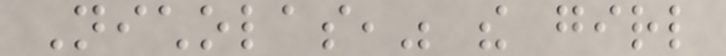Nicholas," the girl
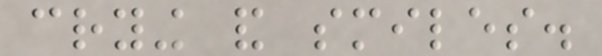crying and smiles.
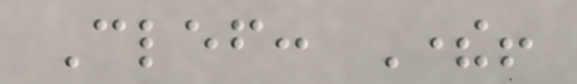Clef: There!
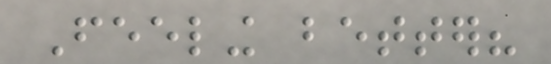Feeling better?
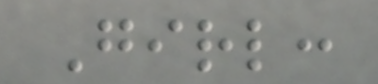Girl:
